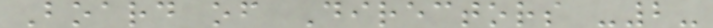Board of Directors -2-
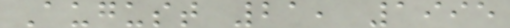August 21, 1995
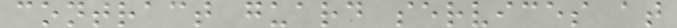contract guard services at
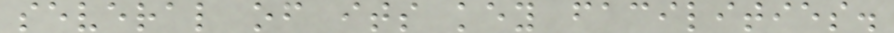several of its key facilities.
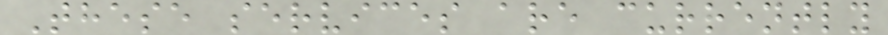These services are currently
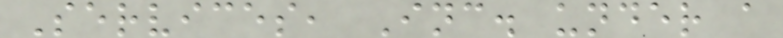Services, Inc. under a
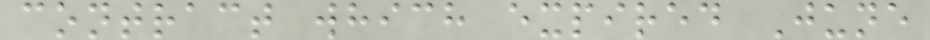contract which expired June
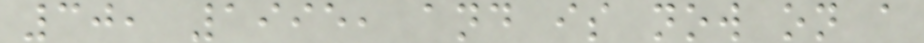30, 1995, and is now on a
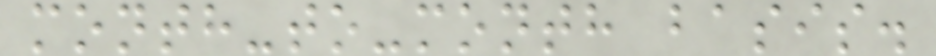month-to-month basis.
